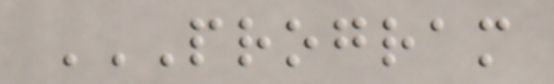PROGRAM
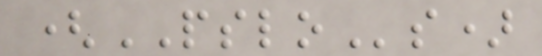(PSLOs)
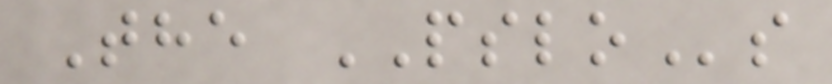The PSLOs
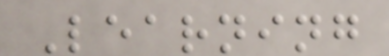Learning
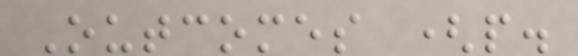Outcomes (p.
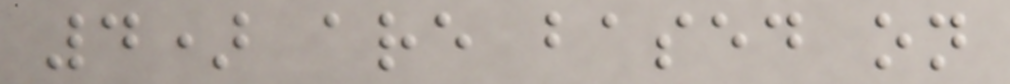4) are based on
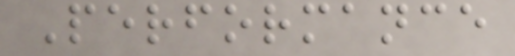Performance
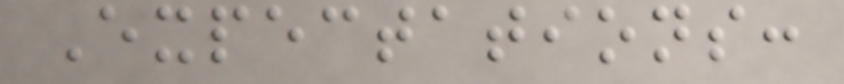Expectations:
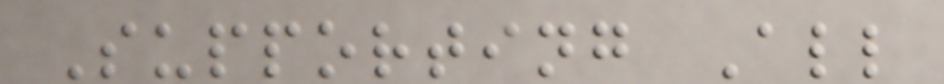Supporting All
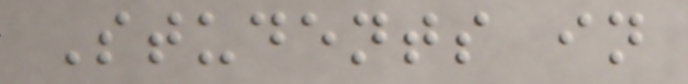Students in
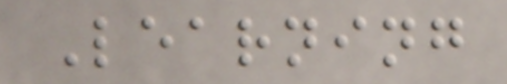Learning
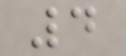4
